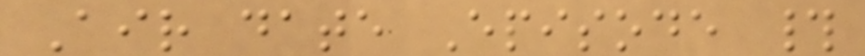Air date Episode #
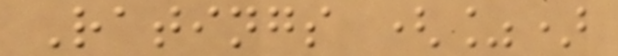Ratings (%)
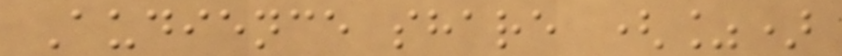Audience share (%)
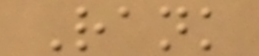Rank
